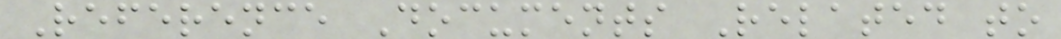Reference Documents Related to
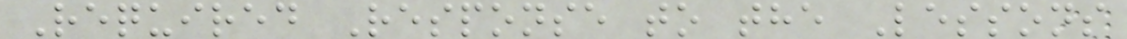Required Response to the Lessons
